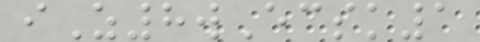iZ8wEcsk1
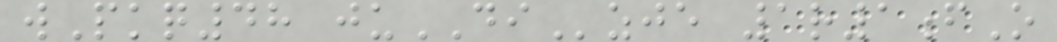wPkq48 juDIzje 1r1fO
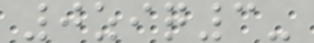0ziq3-
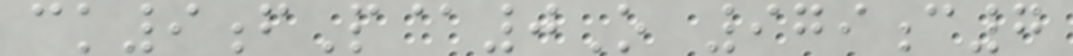ck9fP@0O 979c7
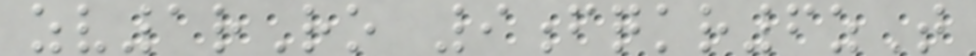zv1rRo 9fqkr6zT
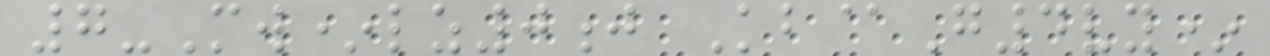7-Mw*lz0j Kb@G4vy*
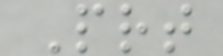Prt
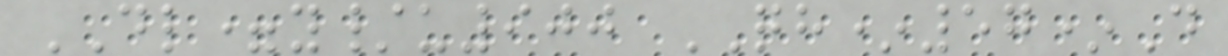DL=y/u900 QH*57*D
